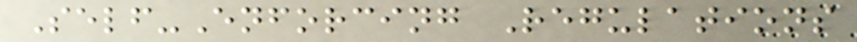Self-Enforcing Regulations
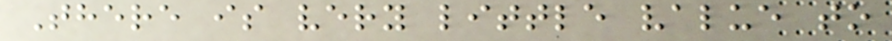There is very little value to
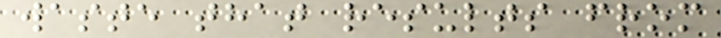waste that results from
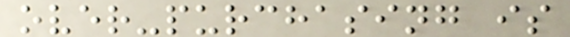over-purchasing is
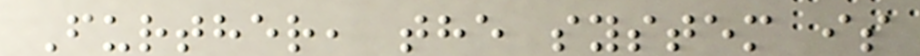Further, the system is
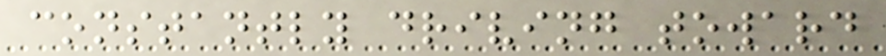constantly driving toward
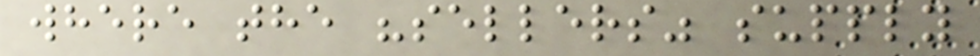where the "sellers" supply
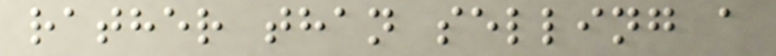rather than selling a
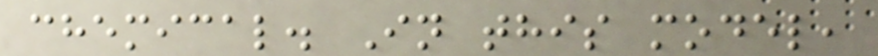chemical. In this model,
